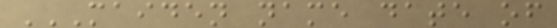MAIDEN NAME DATE OF
